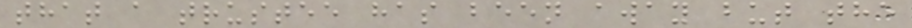that a trustee has been away but the
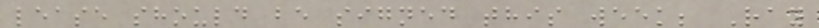lease should be signed this week; Ray
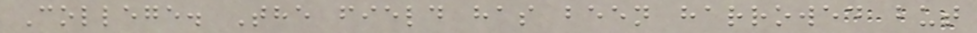College. The field has been harrowed but
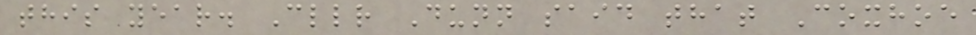this year. Cllr Dunn said that Coxhoe
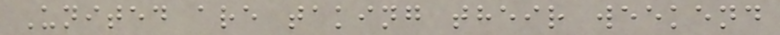United are taking their weekend
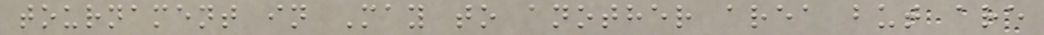tournament in May to another area but are
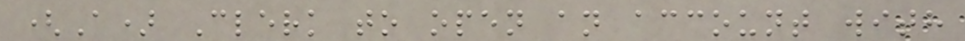(A) Clerk to open an account with
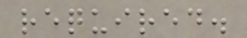required.
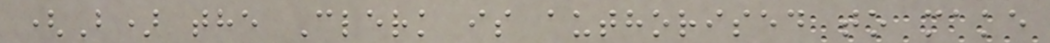(B) the Clerk is authorised to make
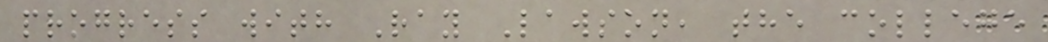progress with Ray Lawson, the college
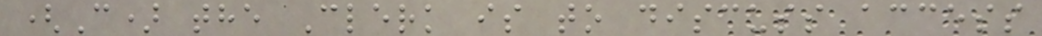(C) the Clerk is to discuss access
